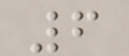6
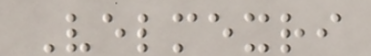Velmexri
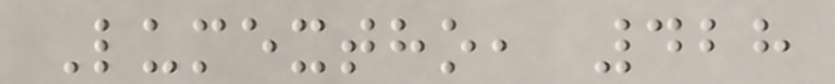Lumextho, 428
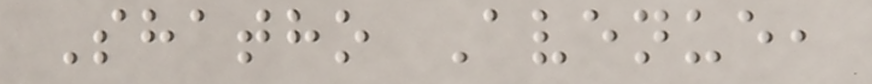Shatho Avenue,
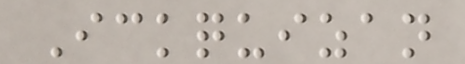Ickquizan
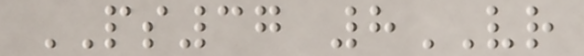PS37 8VR
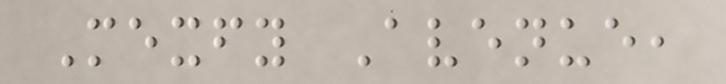Mexfy Avenue,
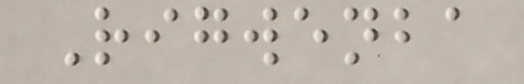Rigwenba
